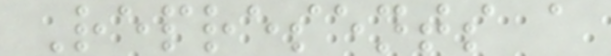Represents a
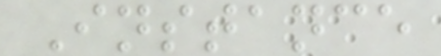Instance
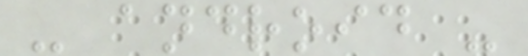- android -
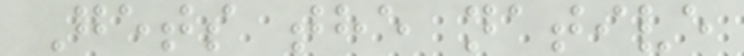Gets the native
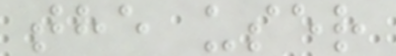the user
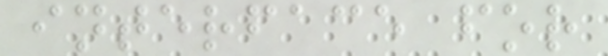interface for
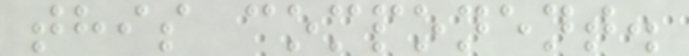this component.
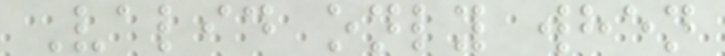Valid only when
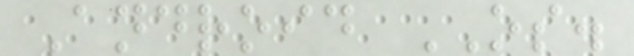Android OS.
